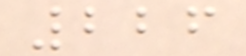226
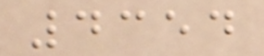4354
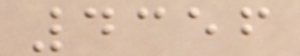4356
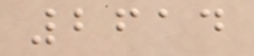2614
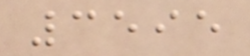3595
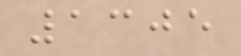1305
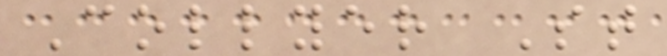Collyer St
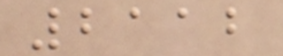2112
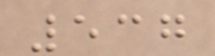537
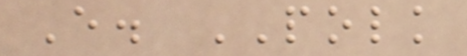E. POLK
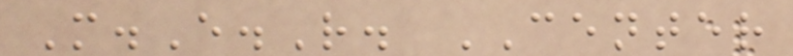M.E.R. CENTER
